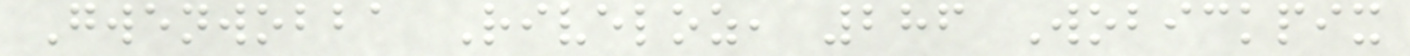Gwenwobba Riveloz, 286 Wobickpix
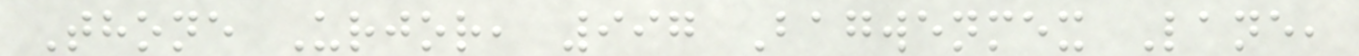Thone Urjor, 997 Bagwenmex Lane,
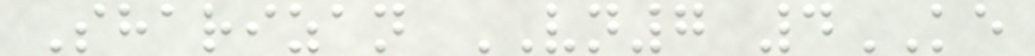Sharizan VN7 4KE
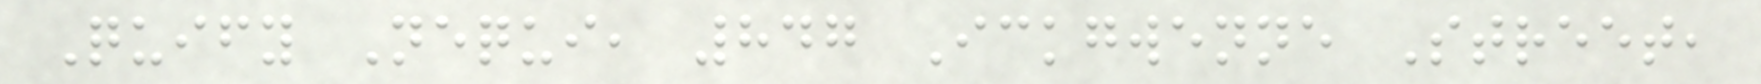Quify Nequi, 847 Ickgwenne Street,
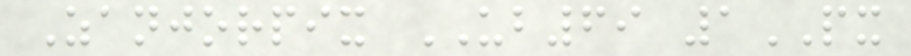Zanjorpix UB69 1PX
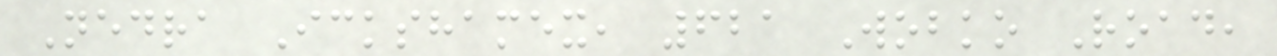Nedra Ickshamex, 621 Wobko Road,
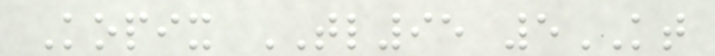Kopix TL95 5KT
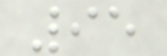95
